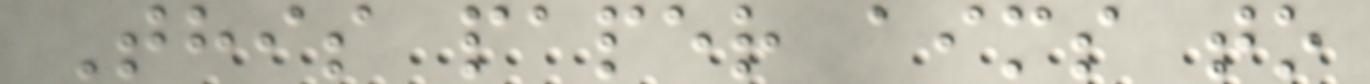This paper aims to
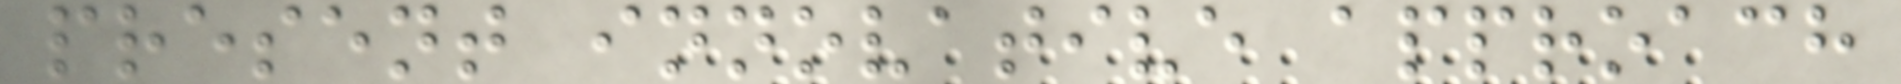present innovative approach
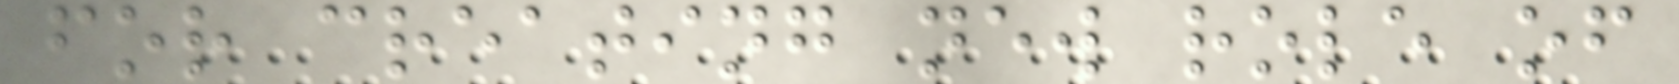for creating new role of
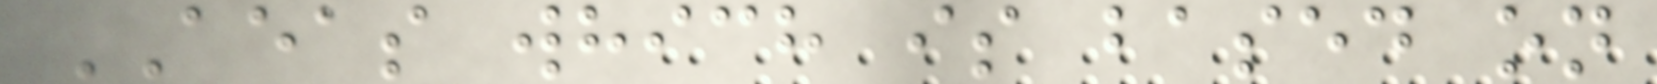AEAS which is based on
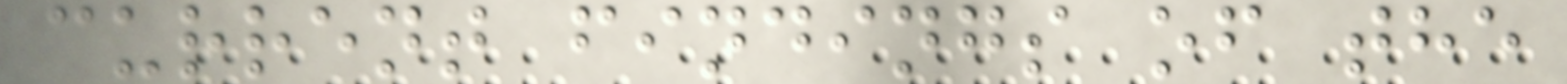current findings of the
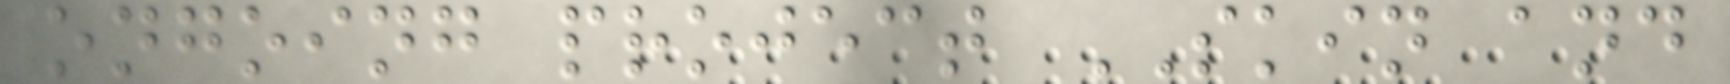ongoing project SKIN and
